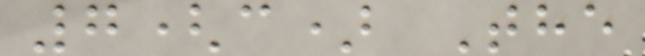7(c) The
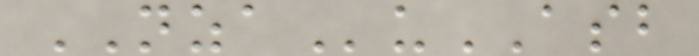NZAuASB
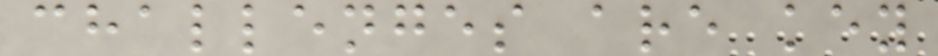challenges are key
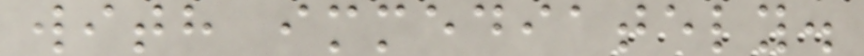with immediately.
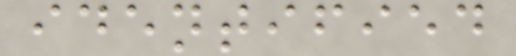identified
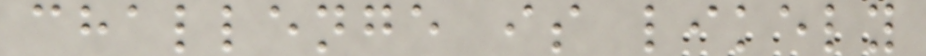challenge is likely
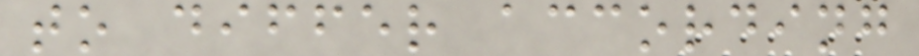to differ according
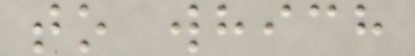to which
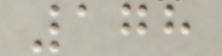178
